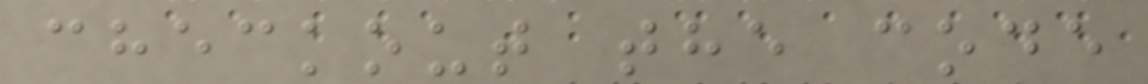checkout the code
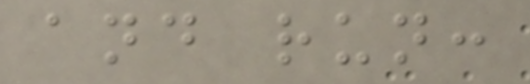and run:
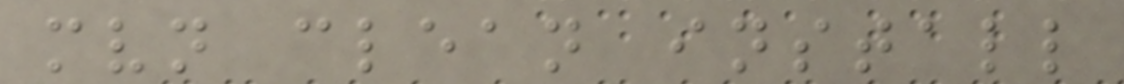mvn clean install
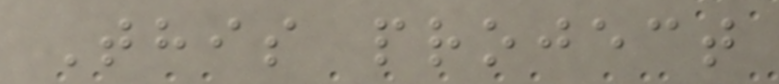This project
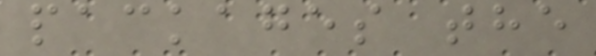packages the
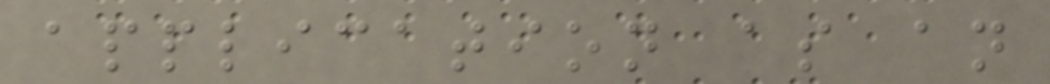application as an
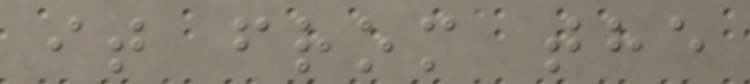it from the
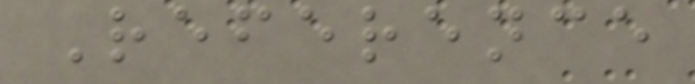Reference
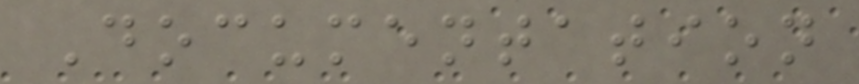Documentation
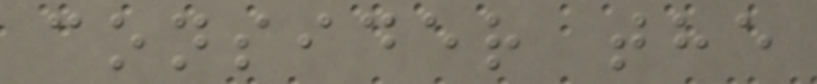consider the
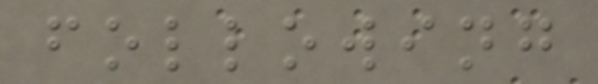following
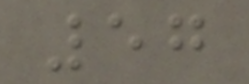57
